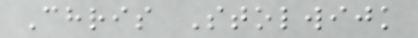Chris Stolwijk
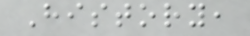History,
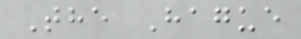The Hague
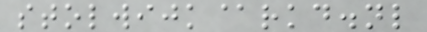stolwijk@rkd.nl
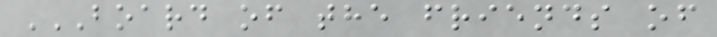BOARD OF THE FRIENDS OF
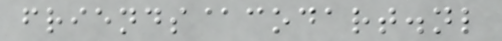friends@codart.nl
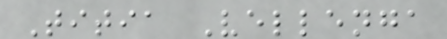Titia Vellenga
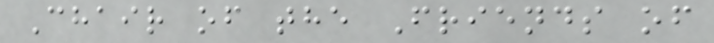Chair of the Friends of
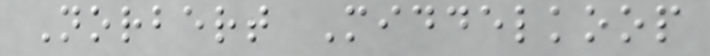Norbert Middelkoop
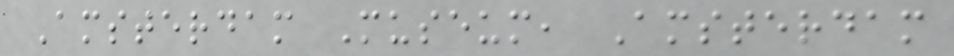Amsterdam Museum, Amsterdam
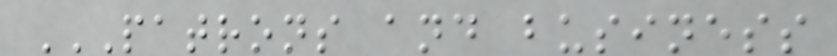PATRONS AND BUSINESS
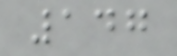147
